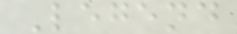Legend
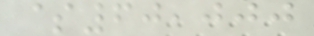$60,000
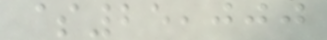$25,000
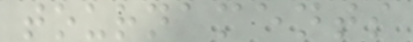tournaments
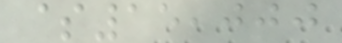$15,000
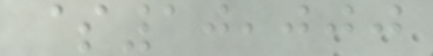$10,000
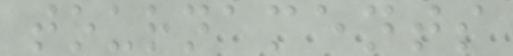tournaments
